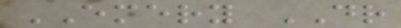EMERY DR
